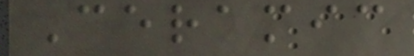Ceramic
